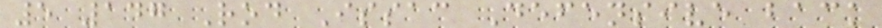5 147 Rod Issac Defensive back
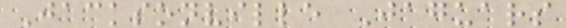Jacksonville Jaguars
